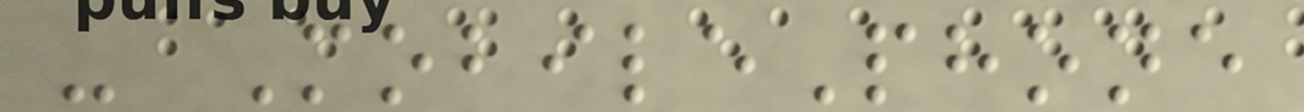- MobilePhone
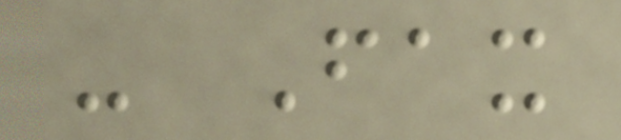- Fax
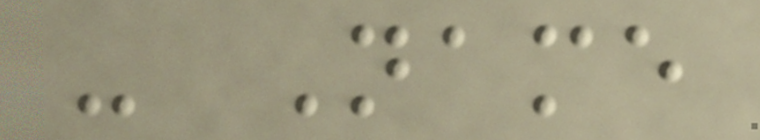- Name
